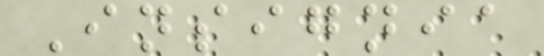Insignia
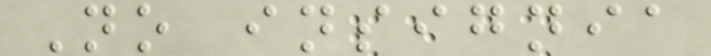No insignia
